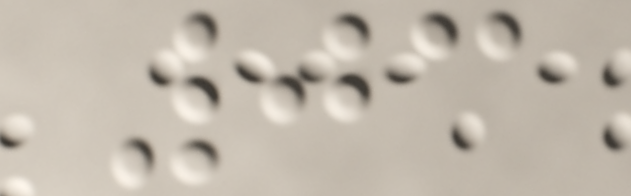03
